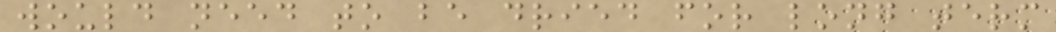would need to be dried for long term
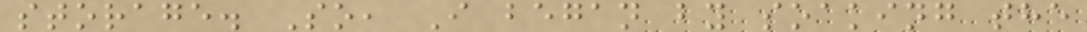storage. So, I began by soaking the
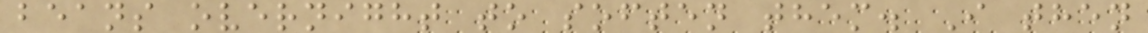beans overnight to soften them. I then
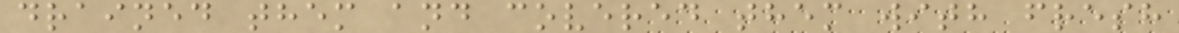drained them and covered them with fresh
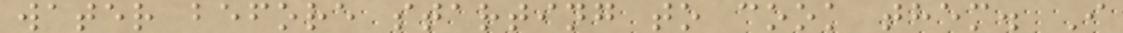water before starting to cook them. I
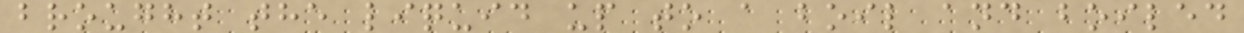brought the liquid up to a boil and boiled
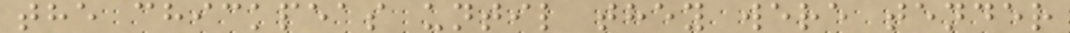the chickpeas until they were tender
